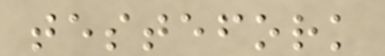testefork
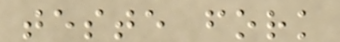teste fork
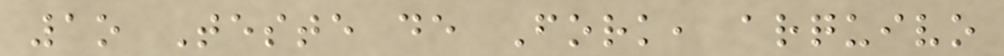1o Teste de Fork, arquivo
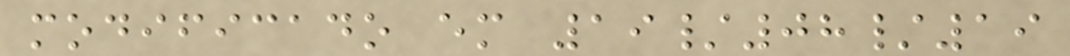modificado em 19/08/19
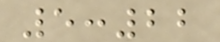5:22
